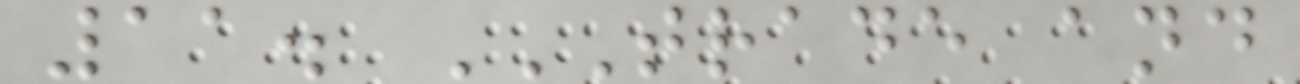11. TRADE AND
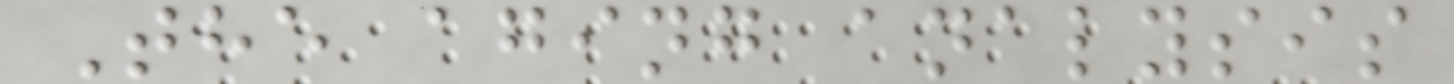The aging analysis
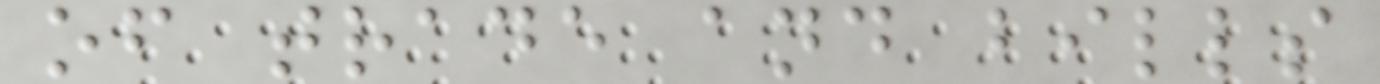of trade and bills
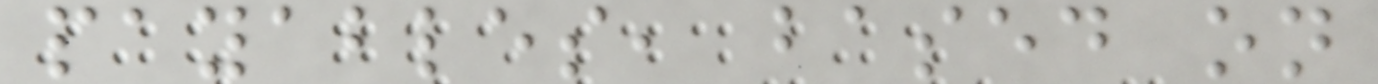payables, based on
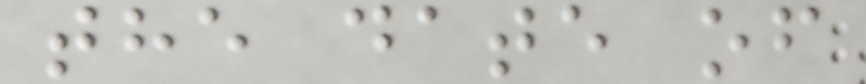the date of
